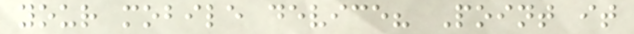your mobile device? Point it
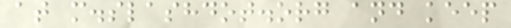at m.slashdot.org and keep
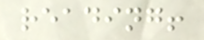reading!
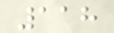118
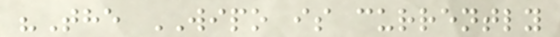"The WIPO is currently
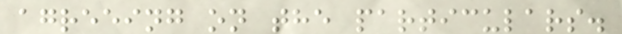agreeing on the particulars.
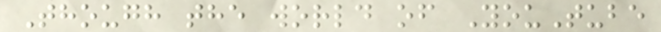Though the world of YouTube
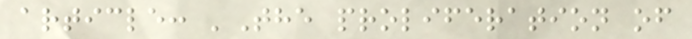article: 'The proliferation of
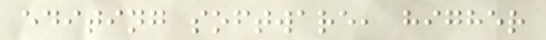editing software, higher
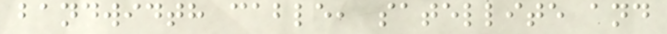bandwidth cable, satellite and
